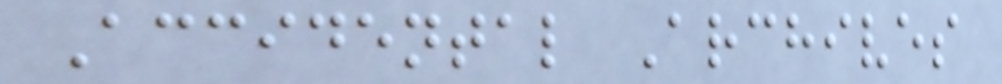Accidental Archives
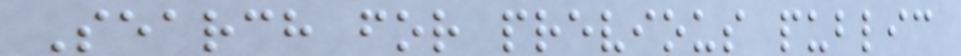Search for previous public
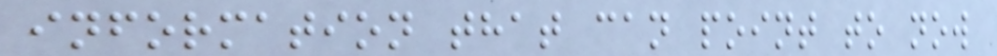information that can point to now
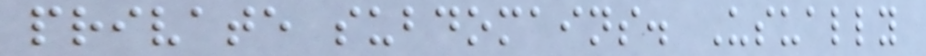private subdomains. Usually
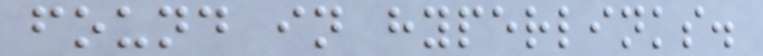found in hyperlinks.
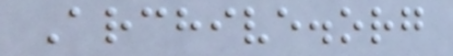Archive.org
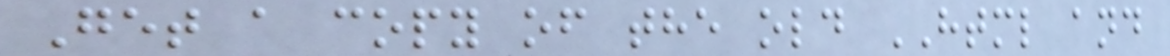Get a copy of the old HTML and
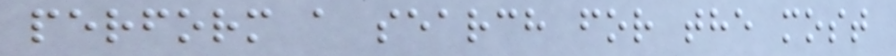perform a search for the most
